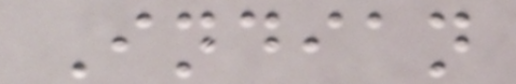Indian
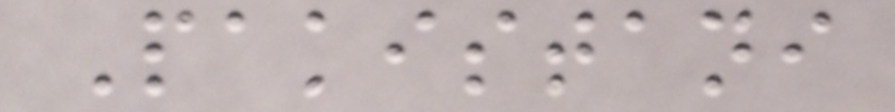Pakistani
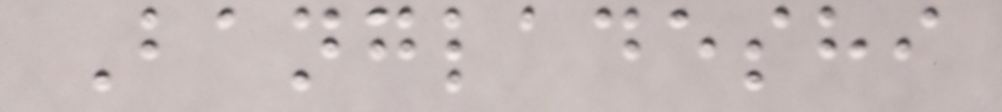Bangladeshi
